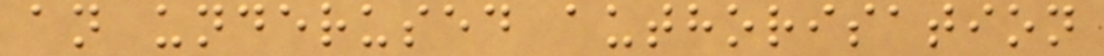an underused authorisation
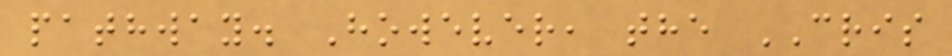pathway. However, the CRIS
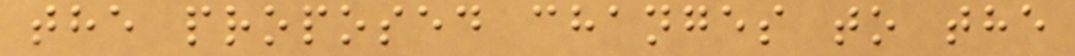the proposed changes to the
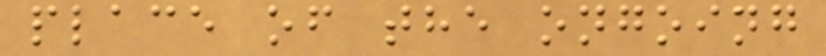place of the ongoing
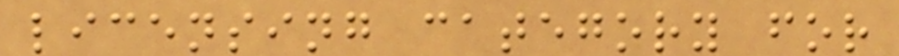licensing category for
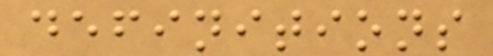definitions
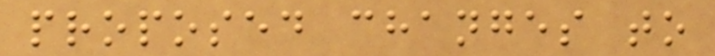proposed changes to
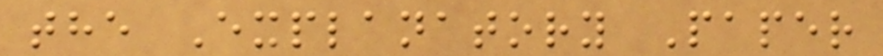the Explanatory Paper
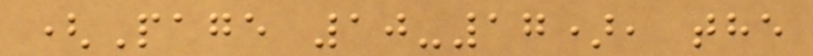(Page 10-17), the
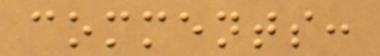comments:
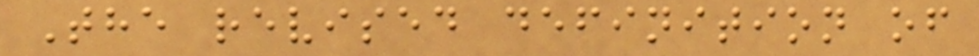The revised definition of
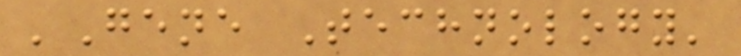'Gene Technology'
